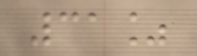31%
